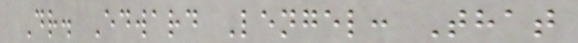Dr. Edward Lengel: That
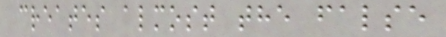creates almost the false
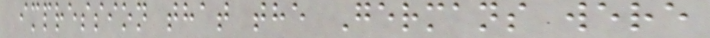impression that the Germans were
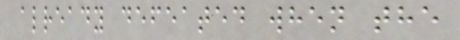already defeated when the
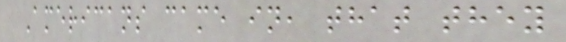Americans came in, that they
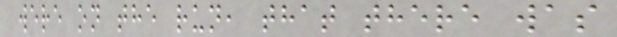were on the run, that there was
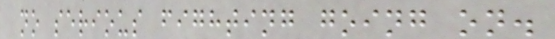no serious fighting going on.
